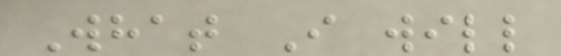What I will
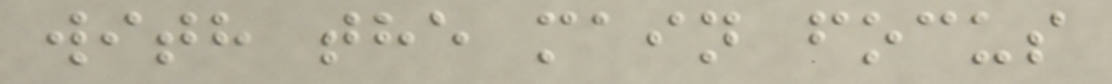with the main focus
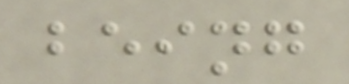being
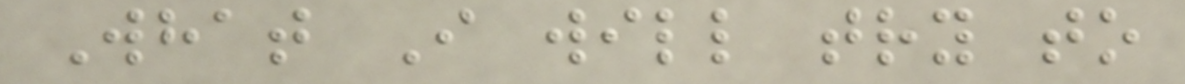What I will try to
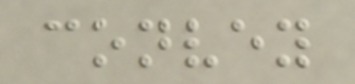convey
